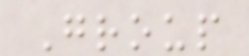Group
